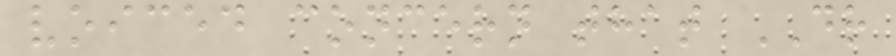voiced concern that DR
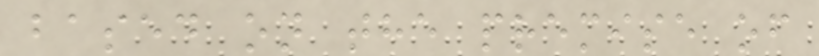based on the premise of
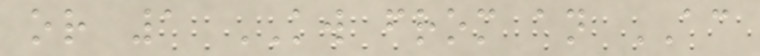or 1 KW from an AC
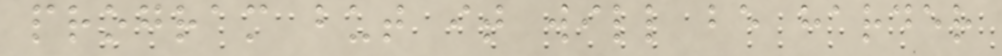program but it will be harder
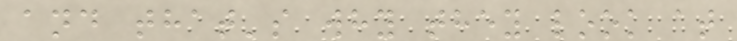and that's why they look at
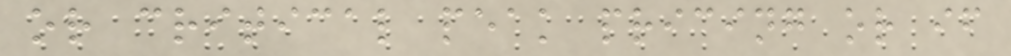or critical peak pricing or if
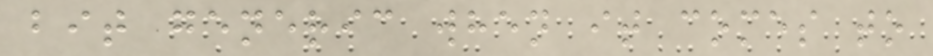bit generic when it comes to
